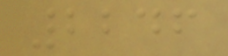2246
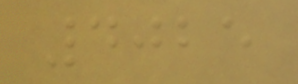4025
